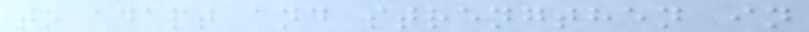to adapt and strengthen in
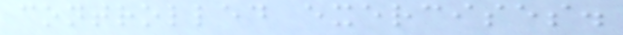controlled exercises.
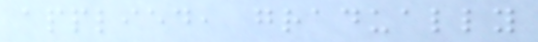applied, gradually
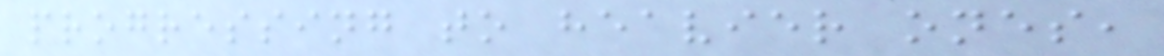progressing to heavier ones,
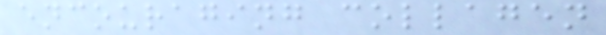encouraging collagen
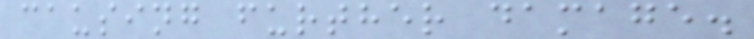causing further damage.
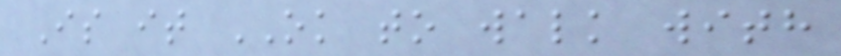Is it OK to walk with
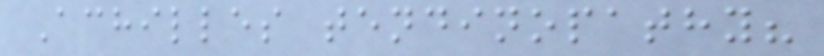Achilles tendinopathy?
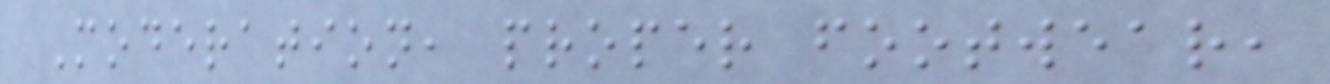Moderation, proper footwear,
